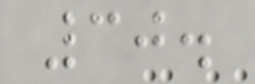30.
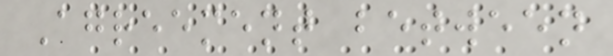Agreement between
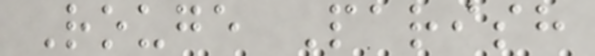Rouge Parish
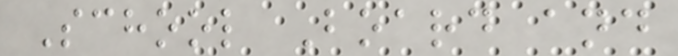School Board and
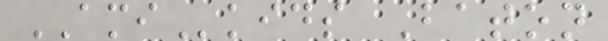AMIkids Baton
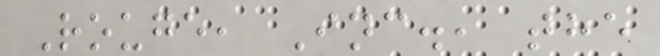Rouge, Inc., the
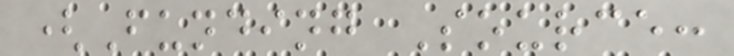(Funding Source:
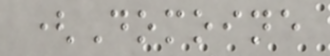(Domoine
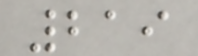219
